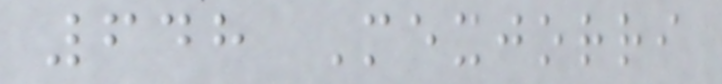648 Mexjorri
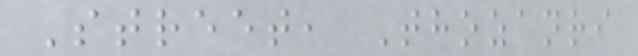Street, Thozanri
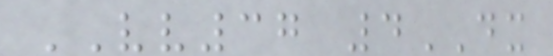VV37 4DX
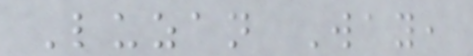Luzan Way,
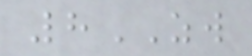8ZW
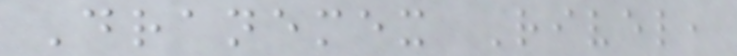Dranemex Rivel,
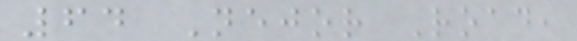64 Nejor Road,
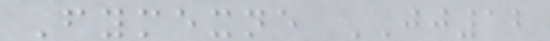Fymexne JJ12
